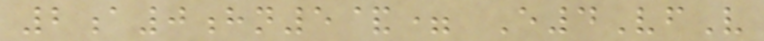2a0hn5&= E4VfV
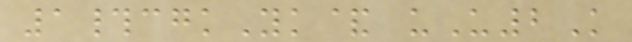1#cgkYk& uU2K
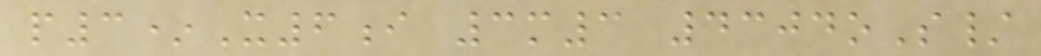p3*X6i 3m3 4304oS/
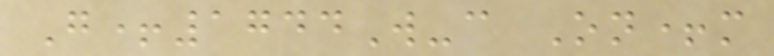G+1744W-c On+m
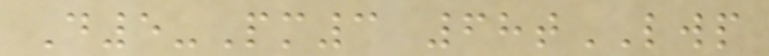D5-Pm3 68tLWP
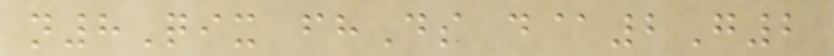n8Qix fhDs d@2G2
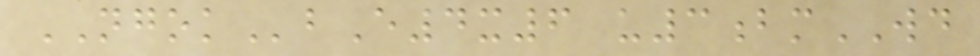NGOKbE4x6 u3bmWD
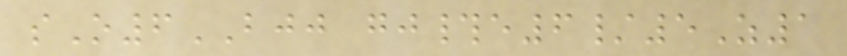sO6BJJ gj#e6/5Z1
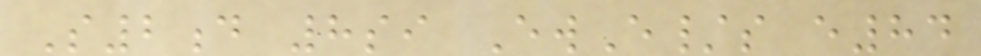S2d 8si EwE/s e84
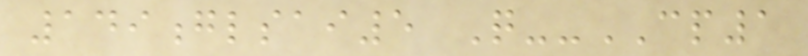149glsai5 Q--CP1
